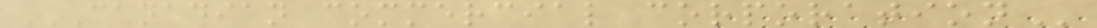CANADIAN COMMERCIAL CORPORATION
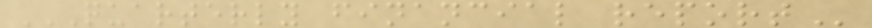QUARTERLY FINANCIAL REPORT
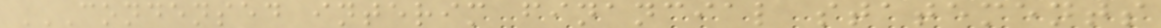CONDENSED INTERIM FINANCIAL STATEMENTS
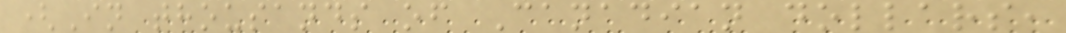(In thousands of Canadian dollars,
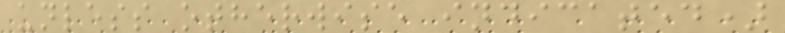unless otherwise indicated)
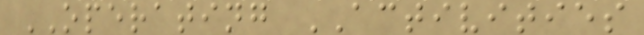OPERATING ACTIVITIES
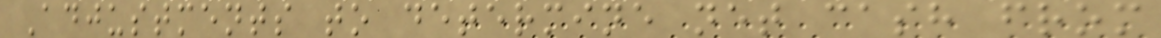Adjustments to determine net cash from
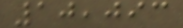10,093
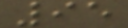95
